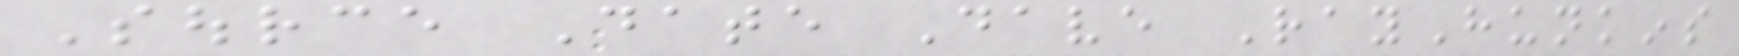Source Date Dave RayHunkins
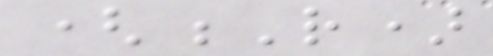(R)
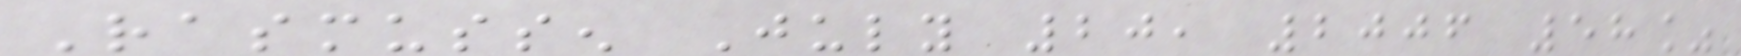Rasmussen July 20, 2006 58%
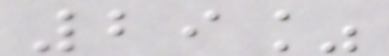29%
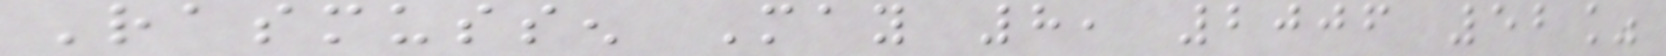Rasmussen May 8, 2006 52%
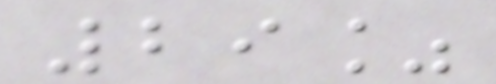29%
